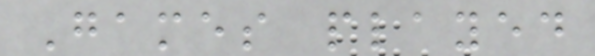Games played
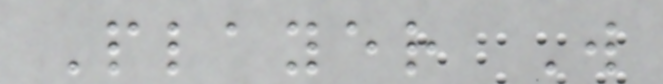Player W
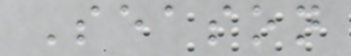Season
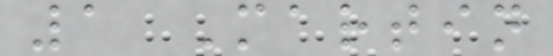1 Martin
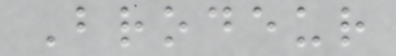Brodeur
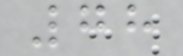78
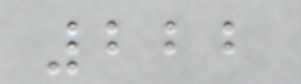222
